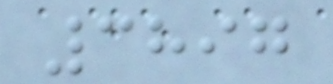3897
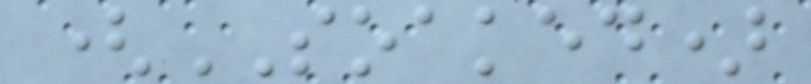(SOAKED)
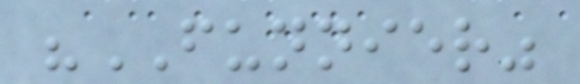"FUNNIER"
